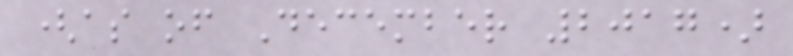(as of December 2017)
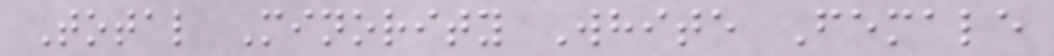Total Minority White Female
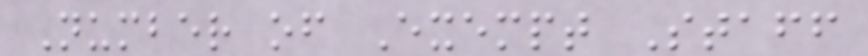Number of Exempt Staff
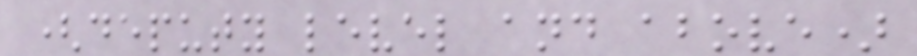(deputy level and above)
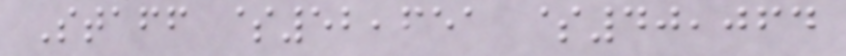Staff $52,651 $40,064
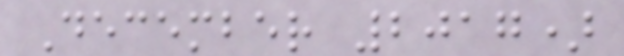December 2017)
